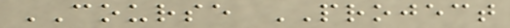COURSE PROJECT
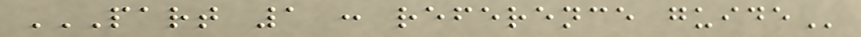PART 1 : REFERENCE GUIDE
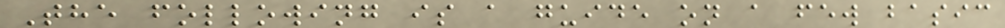The following is a guide on a few basic
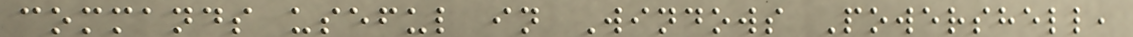commands useful in Windows Powershell,
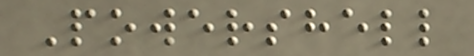Powershell
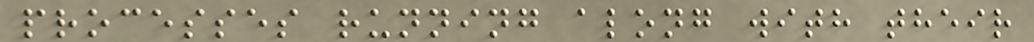processes running along with their
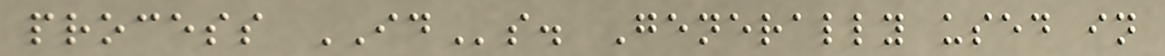process IDs. Generally used in
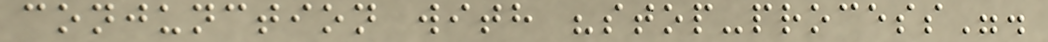conjunction with "stop-process".
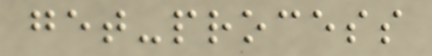get-process
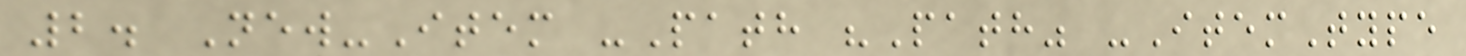2. New-Item -Path "Path" -ItemType
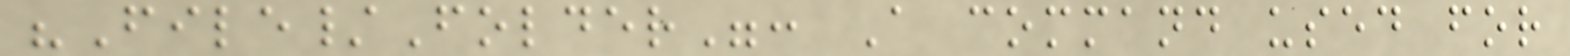"File/Folder": A command used for
